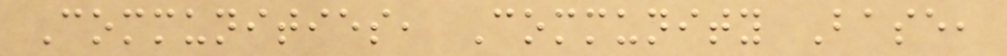Communities, Community Base,
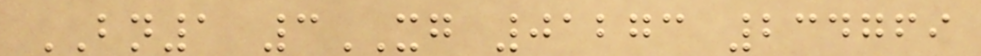BN1 3XG 01273 234769
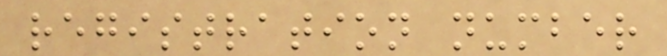registration number
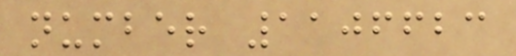number 1106623
